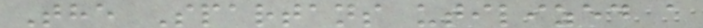The Spartans utilized a
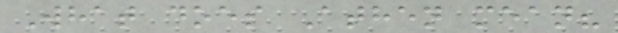What does Athen mean?
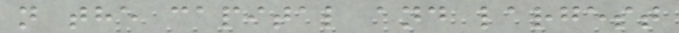n the capital and largest
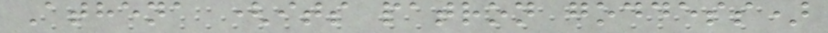Athena (its patron goddess)
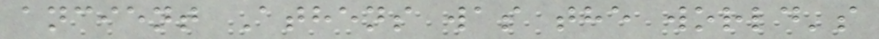ancient Athens was the world's
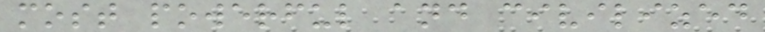most powerful and civilized
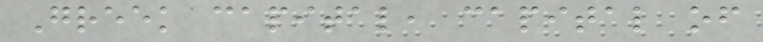Greek capital, capital of
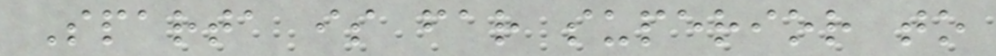Sparta is far superior to
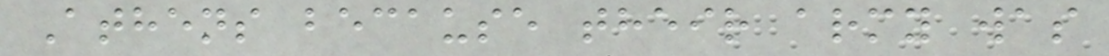Athens because their army was
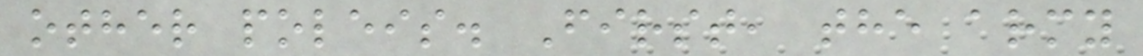other poleis. First, the army
